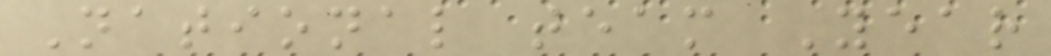National team Year
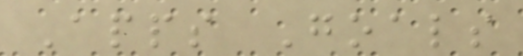Apps Goals
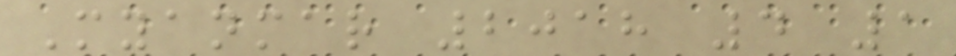Myanmar 2018 4 1
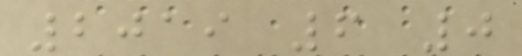2019 6 0
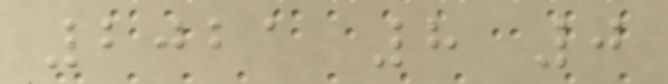2021 8 0
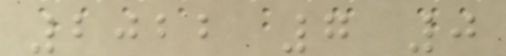2022 7 0
